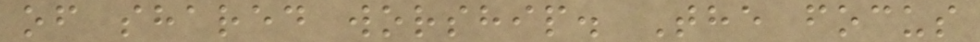of shared worship. The focus
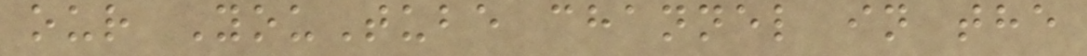our YouTube channel in the
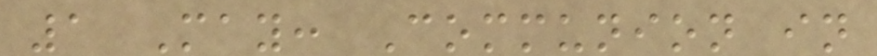1 May: Communion in
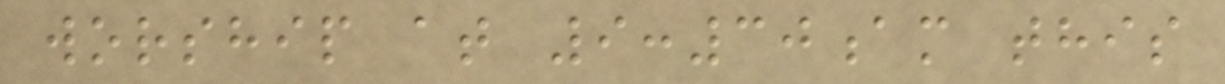worship at 9:30am this
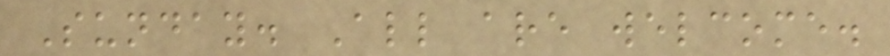Sunday. All are welcome.
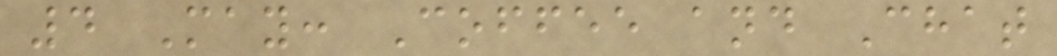4 May: Coffee and Chat
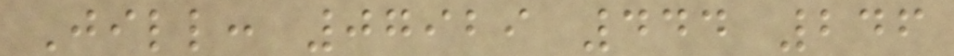Jill: 07929 444 246
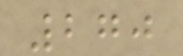270
